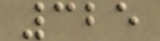325
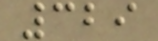329
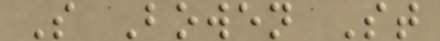S Bowen St
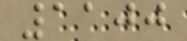1100
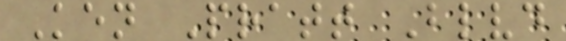Ken Pratt Blvd
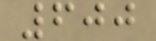600
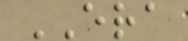ERA
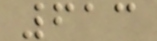613
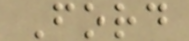Ford
